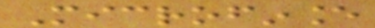Microfinance
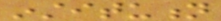institution
